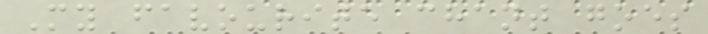My favourite chant goes
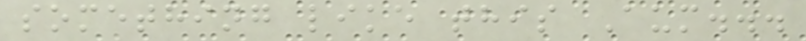something like this Aum...
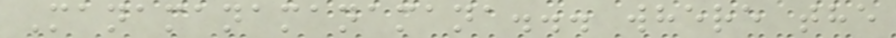Manamanamanamana... where the
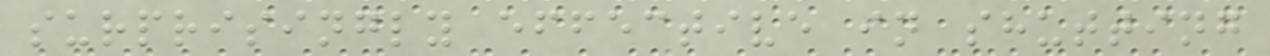surprisingly effective in shutting
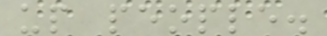up people.
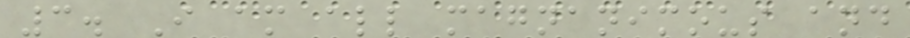3. I am all magnanimous and
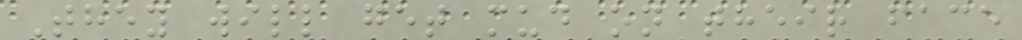They will get mud on their face
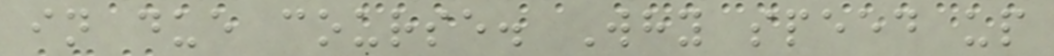in due course. Why speed up
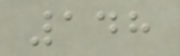148
